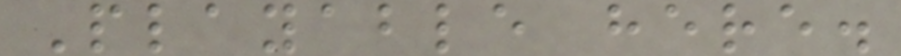Playable here.
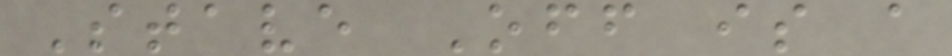Stave Off is a
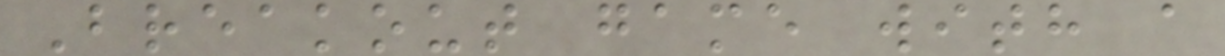Breakout game with a
